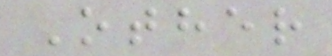Other
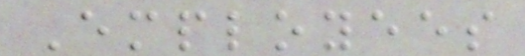Employees
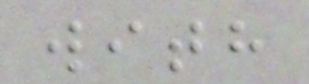with
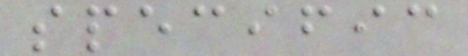specific
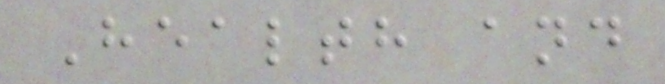Health and
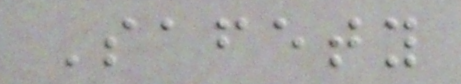Safety
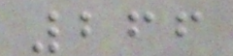266
